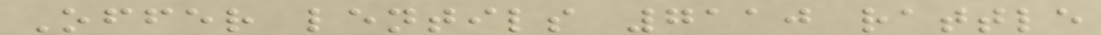Offer lentils 7110 rattle
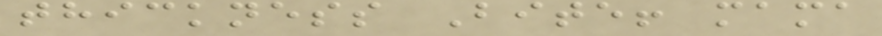thickness Bite! mama
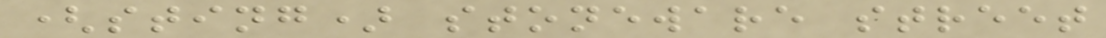(sting) stoneware street
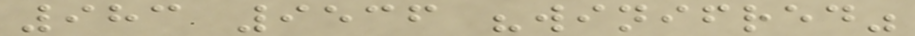983 9536 "winifred"
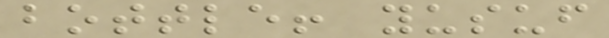bottle! yusuf
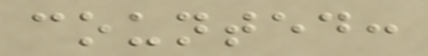counted:
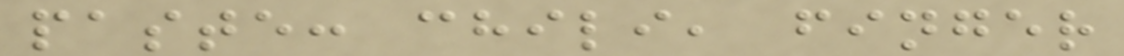paste: chili, finger
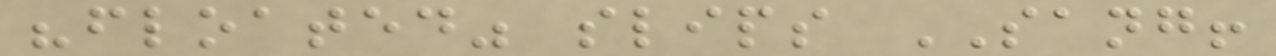"floated" slips SANG!
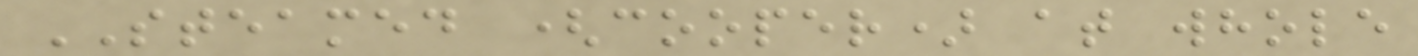STEAMED (cooper) at whole
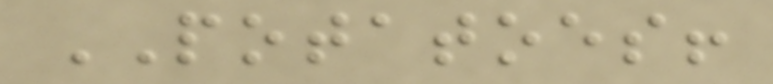POTATOES!
